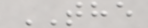THE
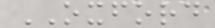OXFORD
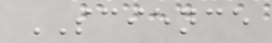SCIENCE
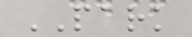PARK
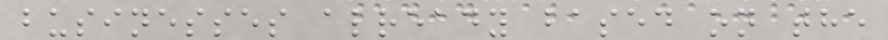businesses already based on the
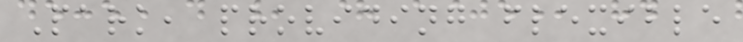Park, providing flexible
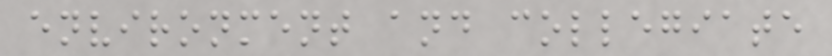environment and collegiate
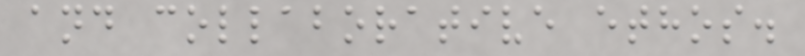and collaborative ethos.
